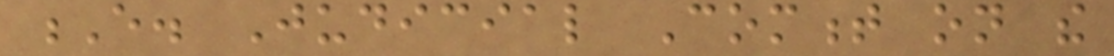E. Judicial Comment on the
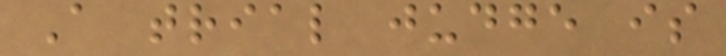A trial judge is
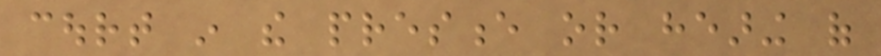court in the presence or hearing of
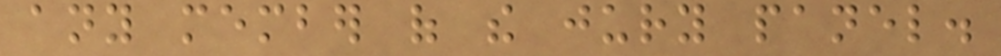any member of the jury panel.
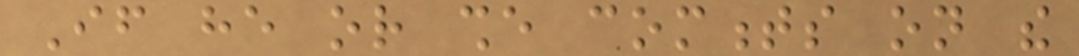If he or she comments on the
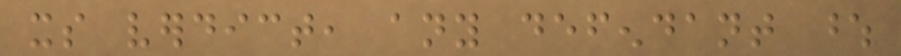its verdict, any defendant whose
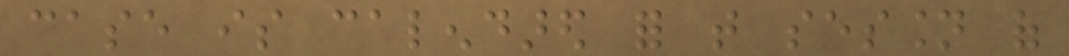case is calendared for that session of
